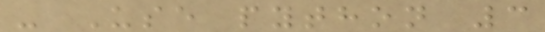- Use python 3
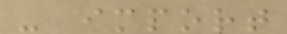- import
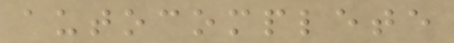autocomplete
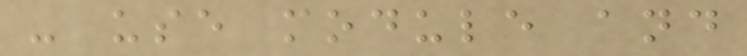- use module and
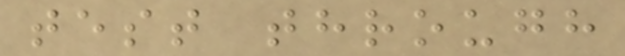test through
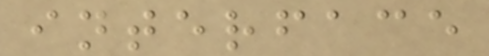interface
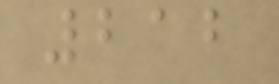212
